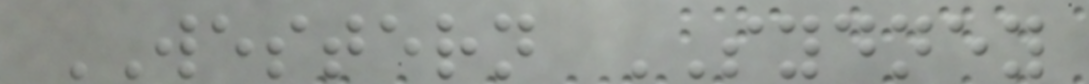WESTERN SYDNEY
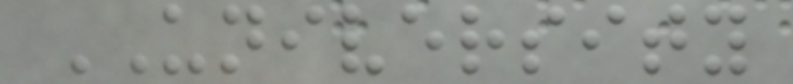UNIVERSITY
